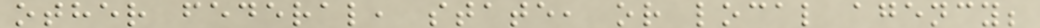other federal, state, or local agency;
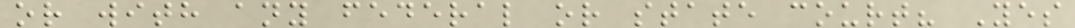or with any federal or state court? Yes
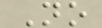No
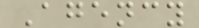Agency
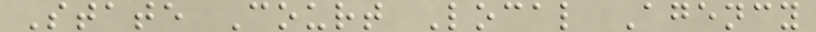State Court Local Agency
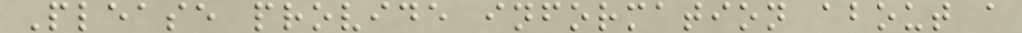Please provide information about a
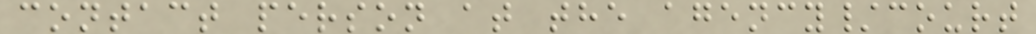contact person at the agency/court
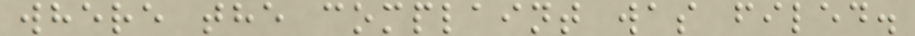where the complaint was filed.
